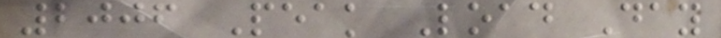2006 Peak Load Day
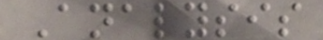Analysis
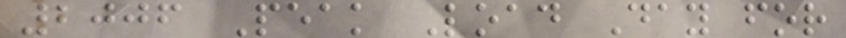2006 Peak Load Day for
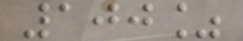100%
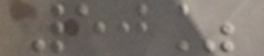50%
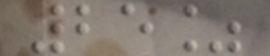25%
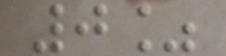0%
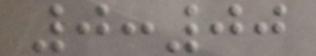0:00
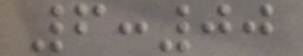6:00
